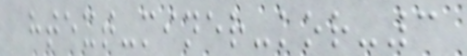htext-miner-kor-3
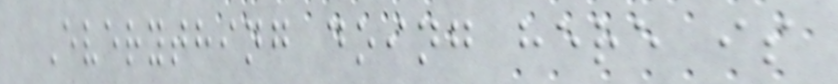Everything doing here is
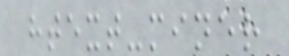htext-miner
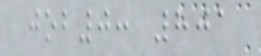job0: 801
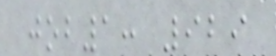job1: 929
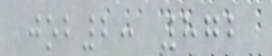job2: 872
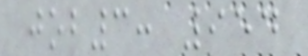job3: 954
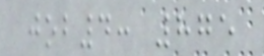job4: 875
